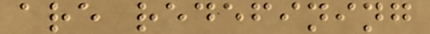are redefining
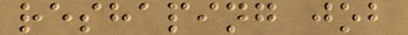reshaping job
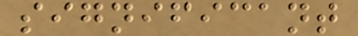significant
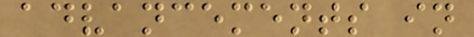advancements in
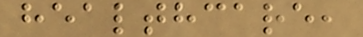healthcare,
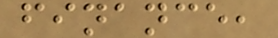finance,
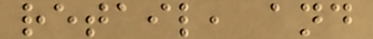retail, and
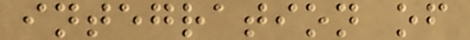integration of
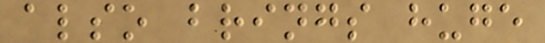also brings huge
